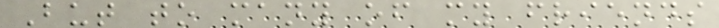But to many of my friends
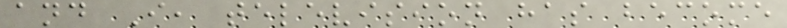and I, television has become
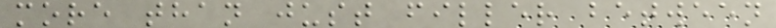more than just filler between
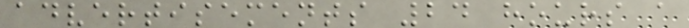advertisements 24 hours a
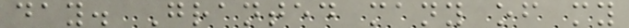day. Granted many of my
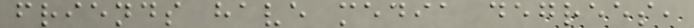friends have media degrees,
